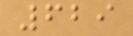629
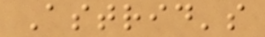Astrid's
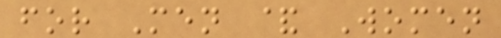for Men & Women
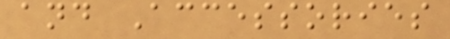and Accessories
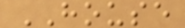HOUSE
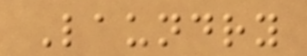Laundry
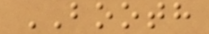BOOTH
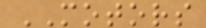MOTORS
